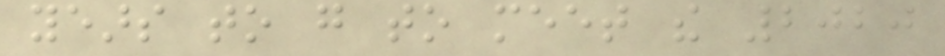years to go to meet the 2020
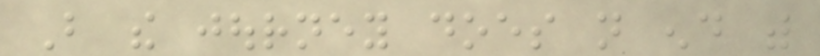But the journey does not end with
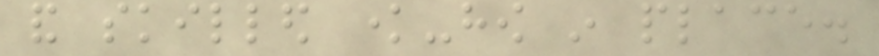and skilled know-how in place.
